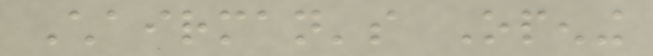Chairman's Opening
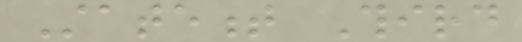Statement Third
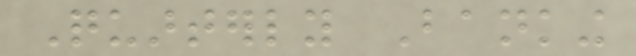Quarterly Banking
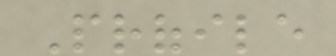Profile
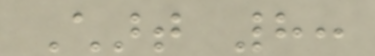Chart 8:
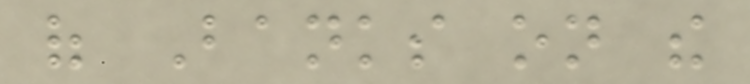of Banks on the
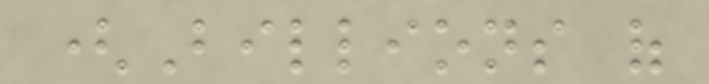(Billions of
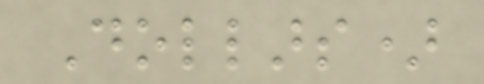Dollars)
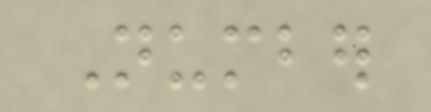Number
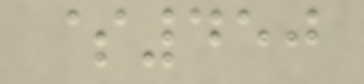$450
